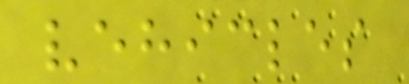vehicles
